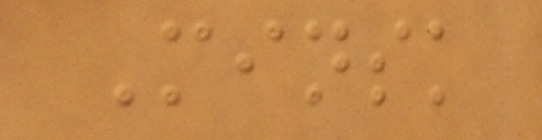Minsk
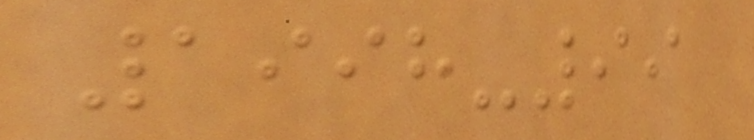1998-99
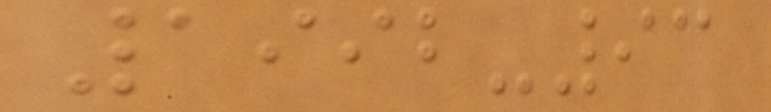1992-93
